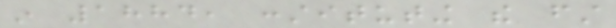in 1884, constituting the first
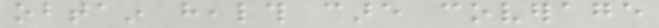obtain health care coverage
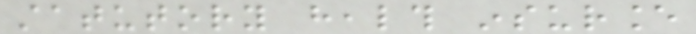statutory health insurance
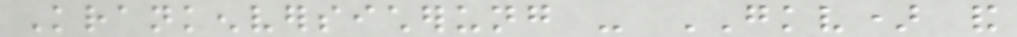Krankenversicherung - GKV) and
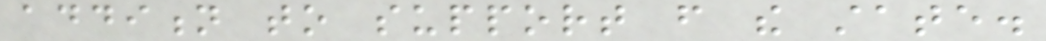addition to support from the state.
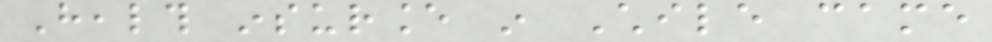Health insurance in Chile came
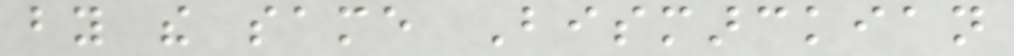by the same Bismarckian
